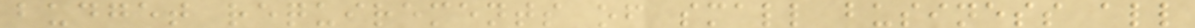budget requirements of small business all
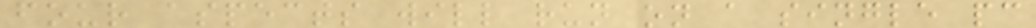four aspects will run on a single pc
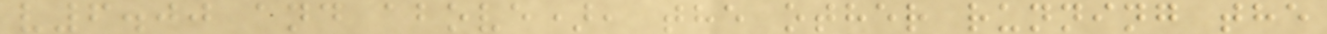v6.00 and above), the other running the
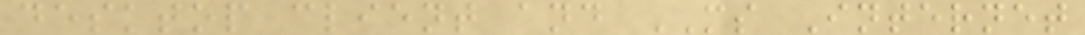desktop client and MS Internet
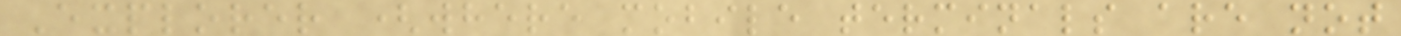Explorer (where mobile terminals are not
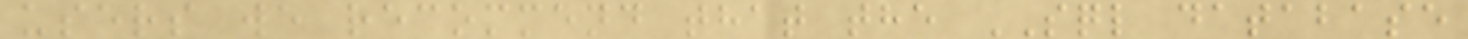users we recommend that the SQL database
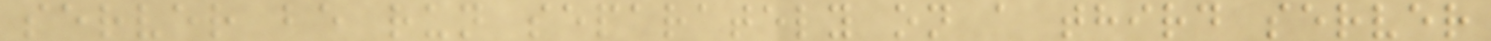server be run separately on a third server
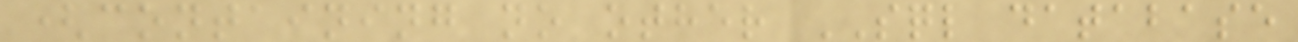(containing no other SQL database
